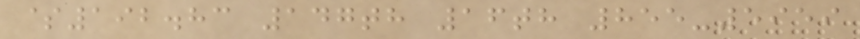$192.83 147th 16th 855-5959
